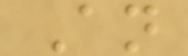An
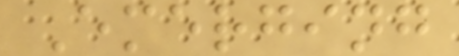Emerging
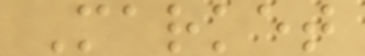Market
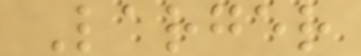Larger
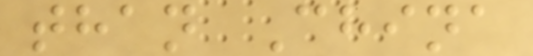than China
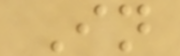In
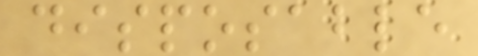disposable
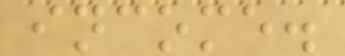income.
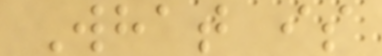What is
